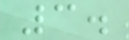3.
